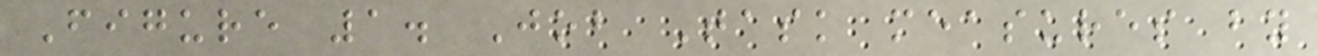Figure 1. Job Task measures by
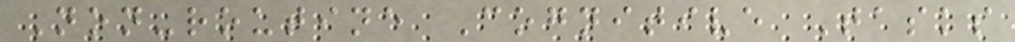Non-routine Cognitive Tasks
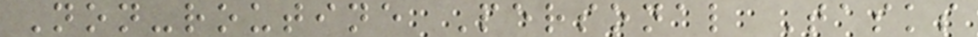Non-routine Personal Tasks
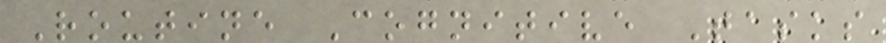Routine Cognitive Tasks
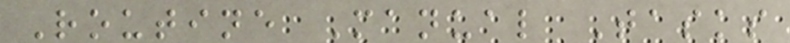Routine Manual Tasks
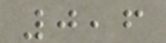0,6
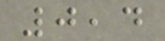0,4
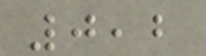0,2
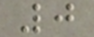0
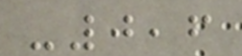-0,6
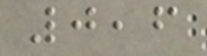0,6
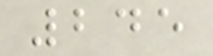245
